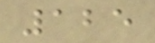125
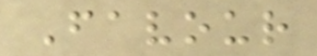Favour
